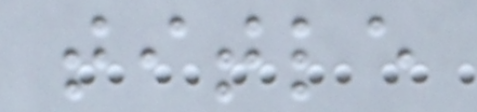title
